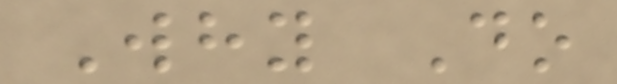Why Do
